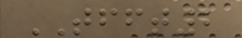TFFT2
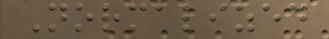Normalized
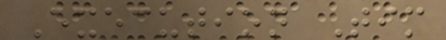Execution Tim
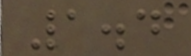1.4
